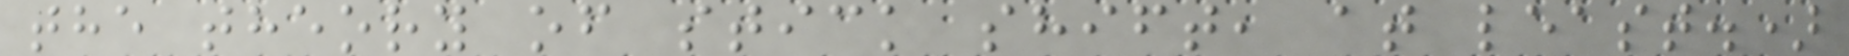the theory of stick shift, at least.)
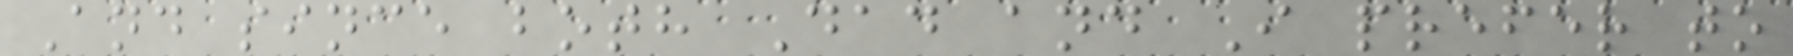And since both Dad and I prefer to
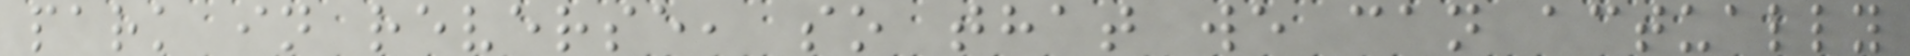park in reverse, so that we can actually
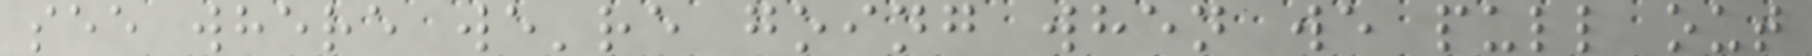see where we're going when we pull out
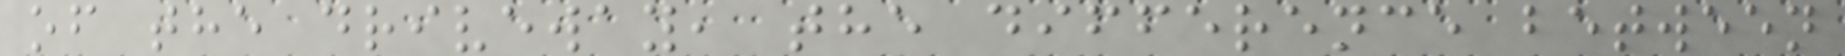of the driveway, the difference between
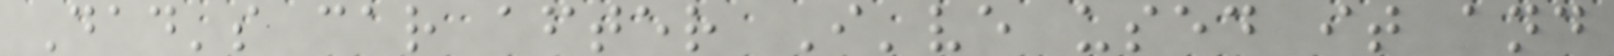Dad's car after I've used it and
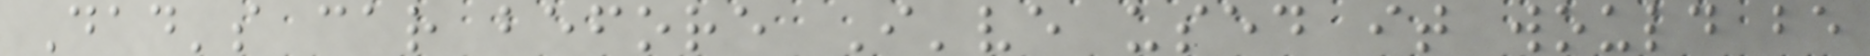Dad's car before I've used it would be
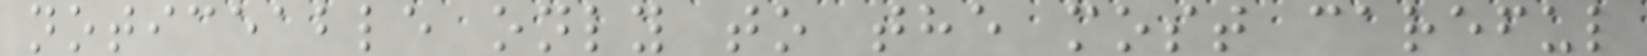noticeable only to the most careful
